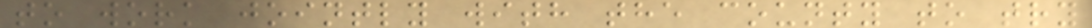to work jointly with the county to try
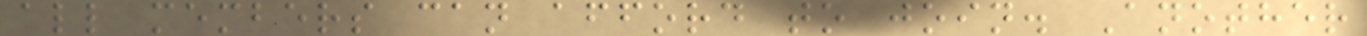all members can afford to join. Another
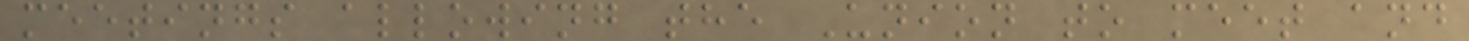meetings allowing the Union to meet and
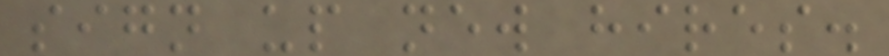sign up new hires.
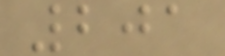201
